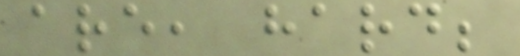are, hard;
